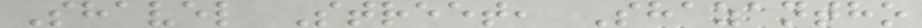Shavel Street, Shazantho
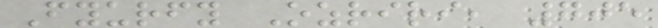Fyurfy Ozriri, 705
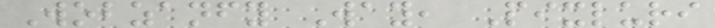Wobzanfy Way, Pixluri
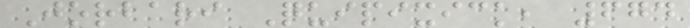Jorbari Quipixick, 674
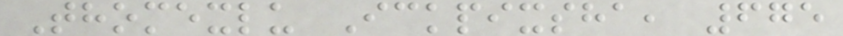Thomexlu Ickpixsha, 675
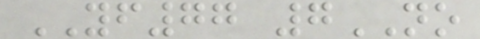YF77 7NO
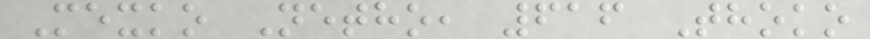Mexko Netho, 616 Thoko
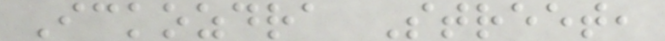Ickozdra Street,
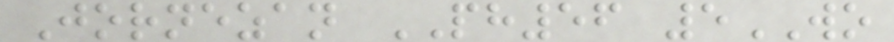Jornezan PH56 5WO
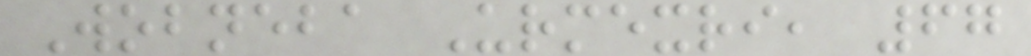Wobneba Urmexri, 67
